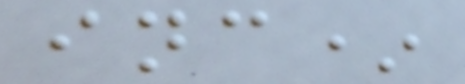inc*
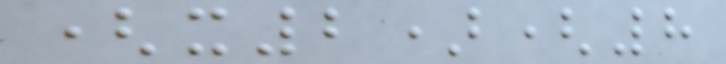(x2)(8
